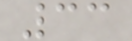33
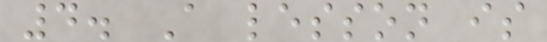4. A lesson is
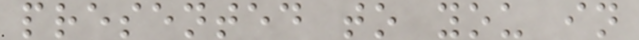presented to you in
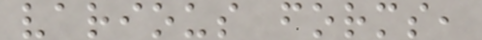various forms,
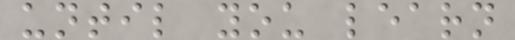until you learn
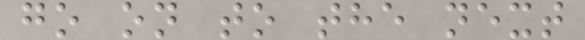go on to the next
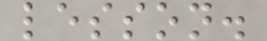lesson.
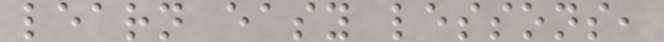learn easy lessons,
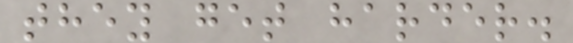they get harder.
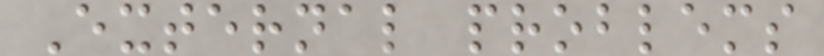External problems
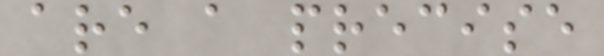are a precise
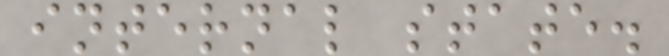internal state.
